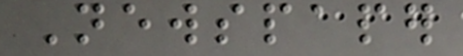Newspaper
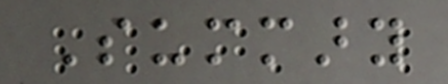Summary
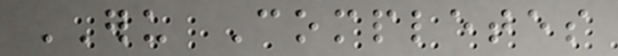ERU Completes
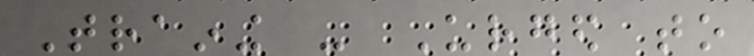Training - Urged to
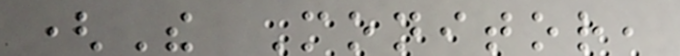(The Monitor,
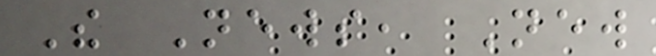The News, New
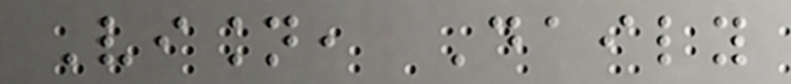Vision, Daily
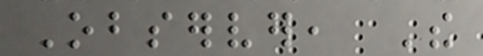Observer, The
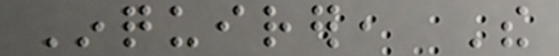Inquirer, The
